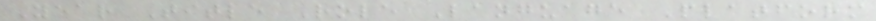Year Title Role Language Platform
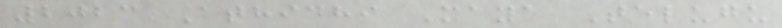2023 Athidhi Maya Telugu
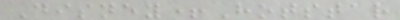Disney+Hotstar
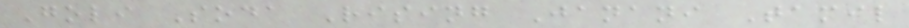Goli Soda Rising Janani Tamil
